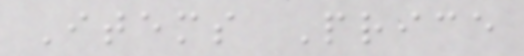Items Price
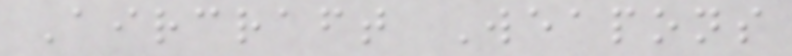Aircraft Weapons
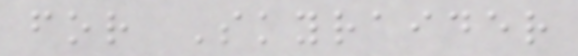for Skyraider
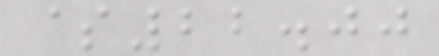$22.00
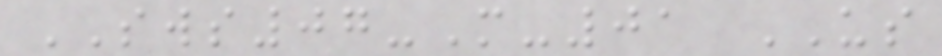SWS07-M-01 US
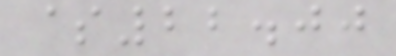$22.00
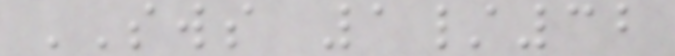SWS 1/32
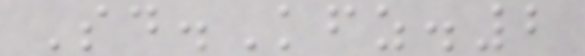Sd.Kfz.2
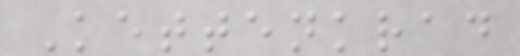Kettenkrad
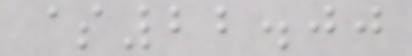$22.00
